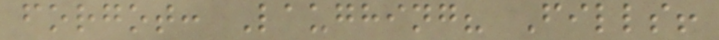forgot: Laughing? Fills!
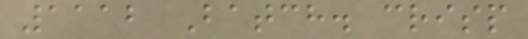1112 Batch. crisp
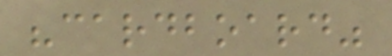"cardboard"
